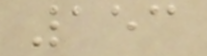153
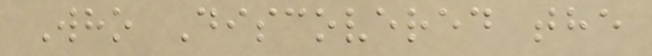Who Discovered the
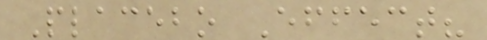Placebo Effect?
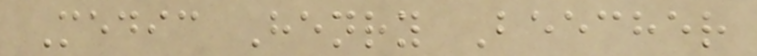Medic Henry Beecher
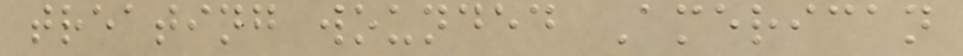treating wounded American
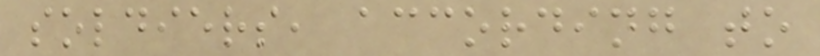soldiers, according to
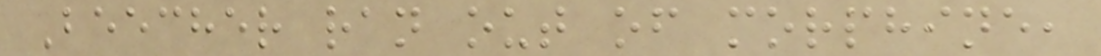Beecher ran out of morphine,
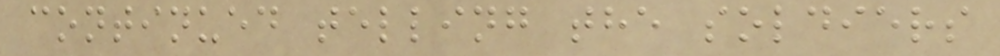continued telling the soldiers
